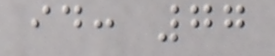id: 77
